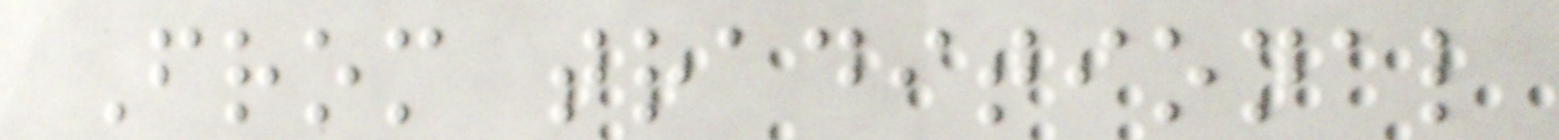From traditional
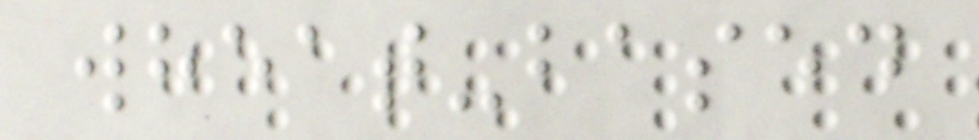wheat-based
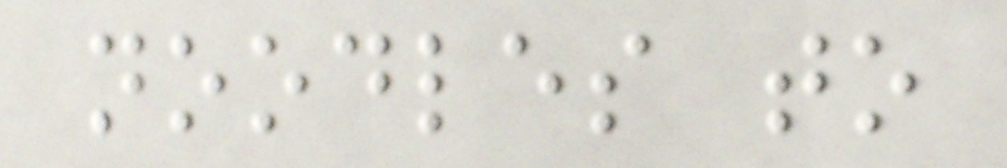noodles to
